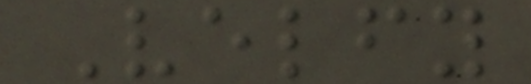Velfy
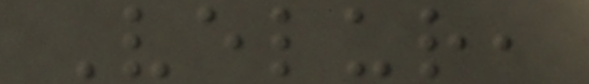Velur,
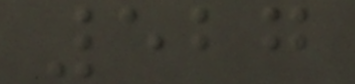527
